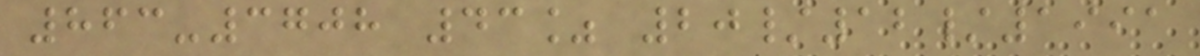863-3708 43% 20/12/1991
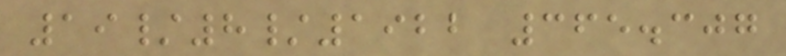19/8/1922 365.307
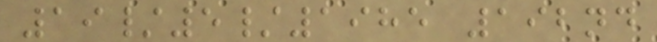19/5/1985 192nd
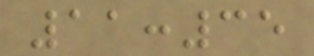11:35
